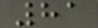81
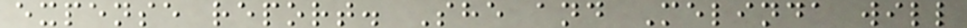expense report. She and Melinda will
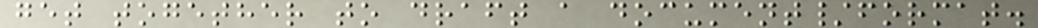get together to draft a document/format.
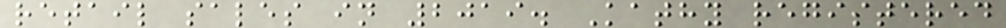retail sales in 2019. Kathy registered
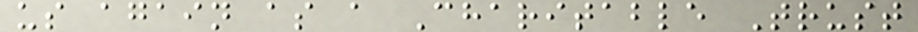us again as a Charitable Trust
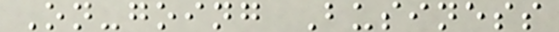On-going Business
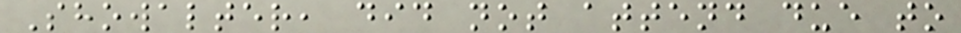Showalter, did not attend due to
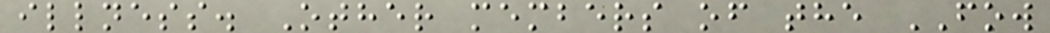illness. Other members of the FOW
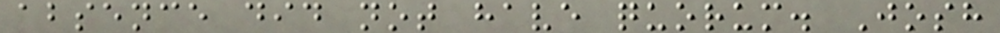absence did not have quorum. Josh
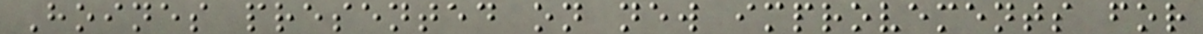Hoines presented on new improvements for
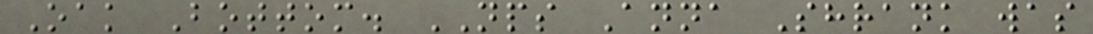Oak Bottom. NPS Anna Shrank was
